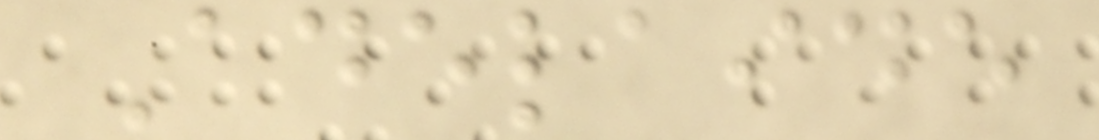Adelaide
